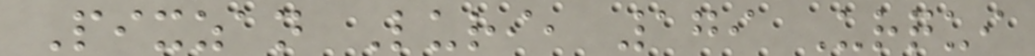Pixzan Luri, 179 Urqui
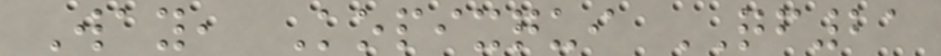Way, Kopixqui QF21
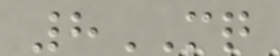8MQ
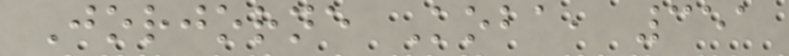Jorjorne Koba, 351
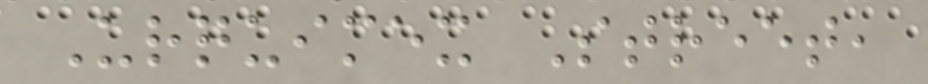Urquimex Street,
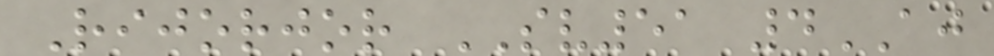Rijorjor SV51 4AJ
